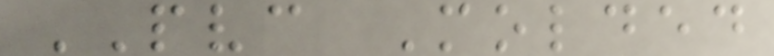PVC Molded
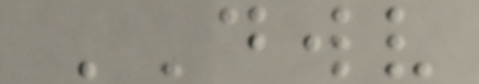DWV
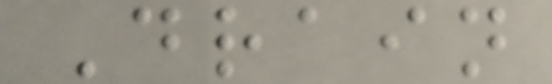Drain
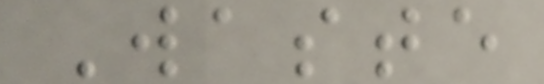Waste
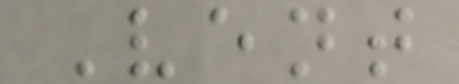Vent
